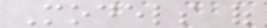Models of
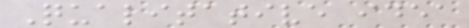Qualitative idea
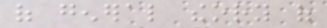of general theory of
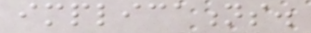implications.
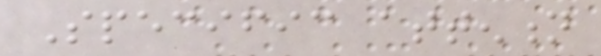Specific attention
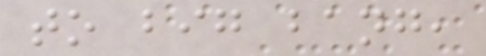to big bang,
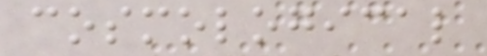cosmological
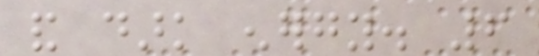and dark energy. 6
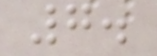7.
